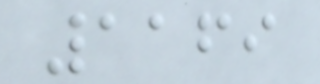1169
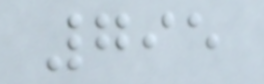795
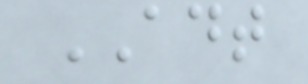ADT
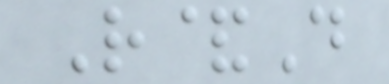R&D
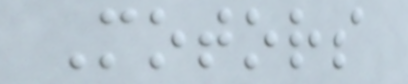Motors
